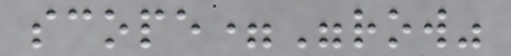scope="row"
